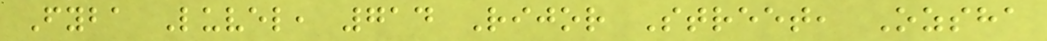Fyba Luvel, 714 Rijor Street, Ozsha
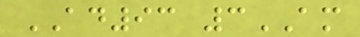AD93 3AM
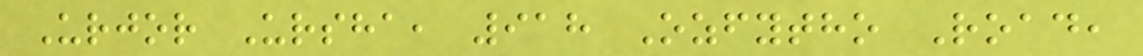Urjor Ursha, 918 Ozfytho Road,
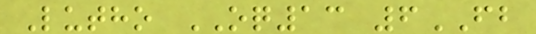Lutho OQ13 6FB
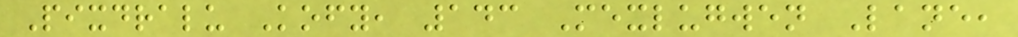Pixdralu Kofy, 143 Mexlugwen Lane,
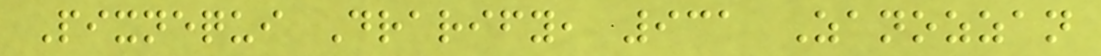Pixnequi Drarify, 931 Zanozzan
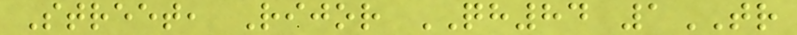Street, Rijor QH84 1TR
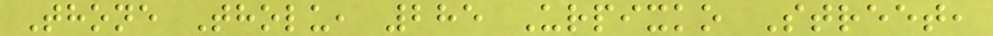Thone Tholu, 285 Urpixko Street,
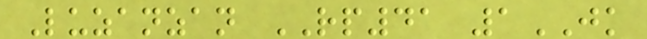Luzanzan RP41 1JK
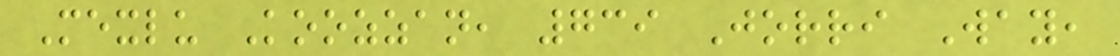Mexlu Koozzan, 739 Jorri Way,
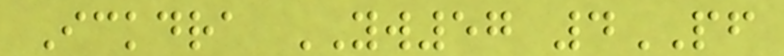Ickdra YW57 4PF
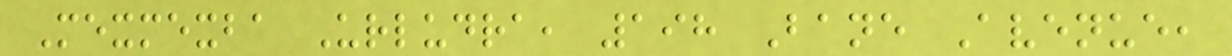Mexmexba Urludra, 198 Bane Avenue,
